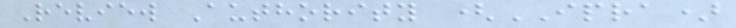Review Authority (IPRA)
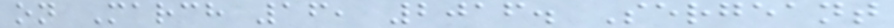on March 16, 2016. Sergeant
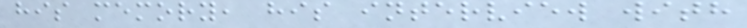his memory, his interview with
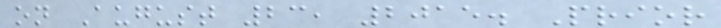on August 23, 2015. Prior
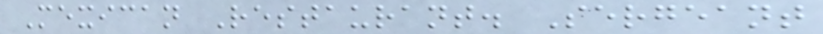Mexican Restaurant. Sergeant
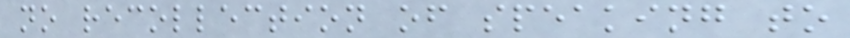no recollection of speaking to
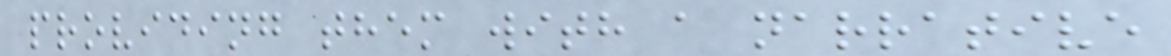providing them with a narrative
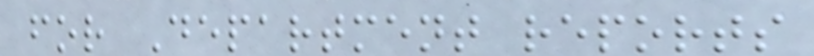for Department reports
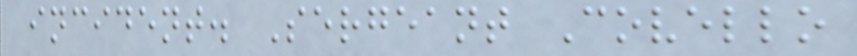incident. Sergeant Covello
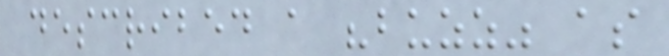described a "buzz" as
